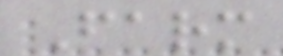Farm
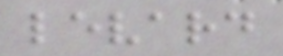levard
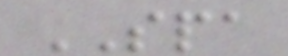SPA
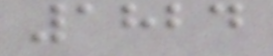1824
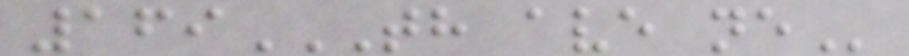169TH AVE NE
